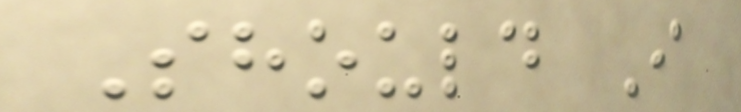Should I
